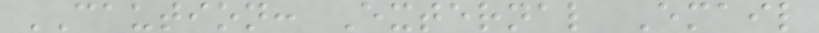CAUTION: External Email
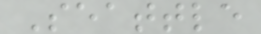Seattle
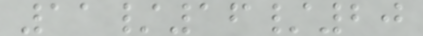11/16/20
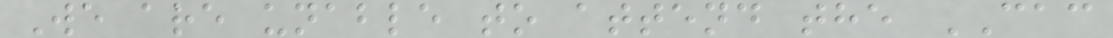We are unable to attend the CAC
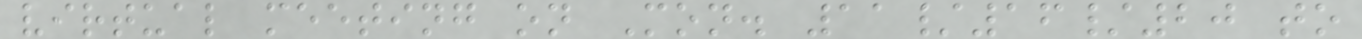virtual meeting on Mon. 11/16/20 to
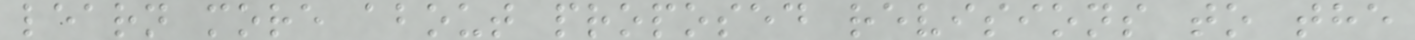learn more about proposed revisions to the
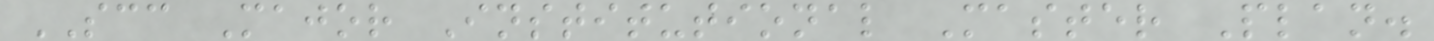SCC Major Institutional Master Plan.
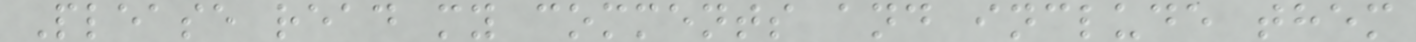Please read my comments and include them
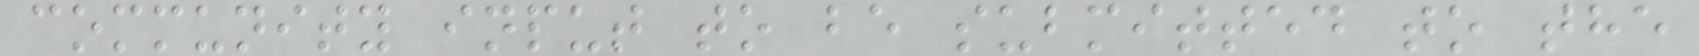community input to be submitted to the
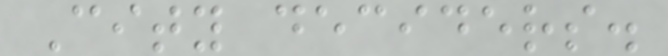City deciders.
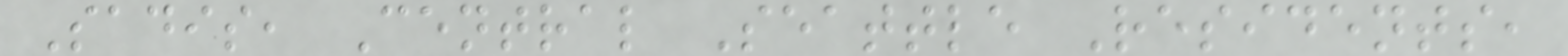Sadis, Central Seattle Residents,
